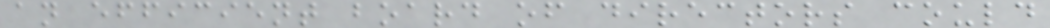an efficient board of directors could
